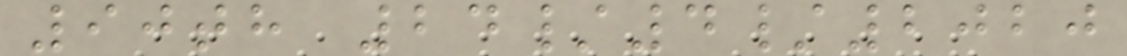90th 24/4/2020
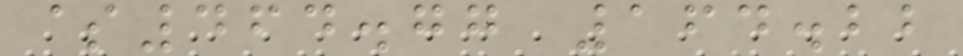$464.77 164.22
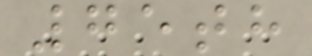75th
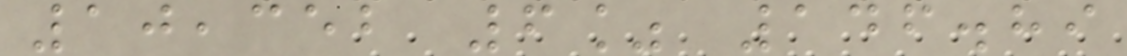10,352 6% 146.89
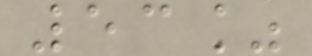53%
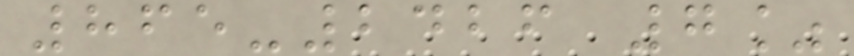865-2426 7%
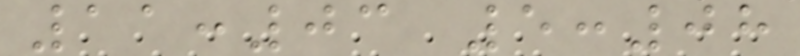11:03 5:08
